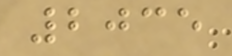2035
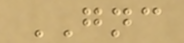GNC
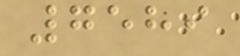7589
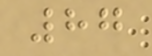87
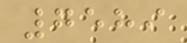7589
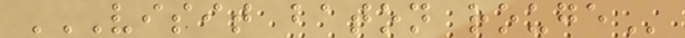VISIT BATON ROUGE
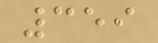359
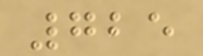725
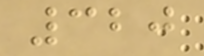320
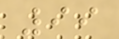99
